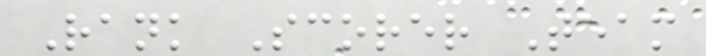Rank Scorer Team
